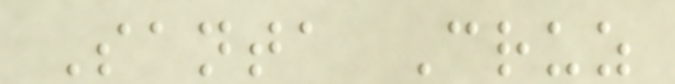Santa Cruz
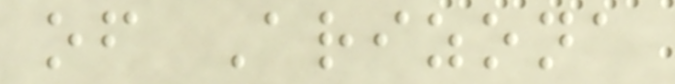of Arizona
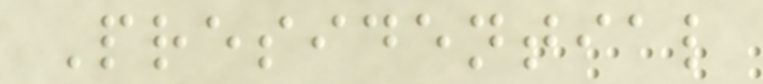Presidential
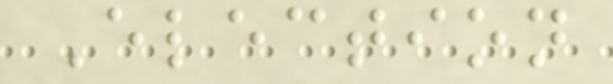Election
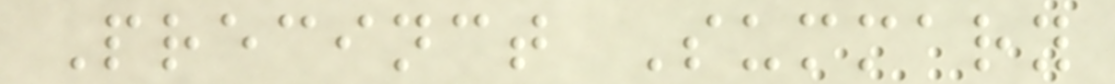Precinct Summary
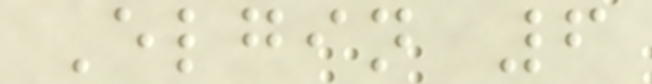Elgin 6
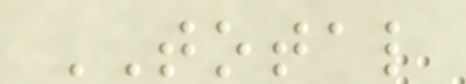TOTAL
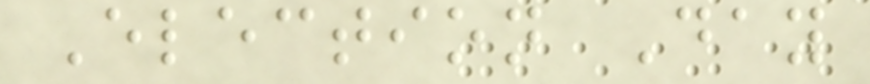Election Day
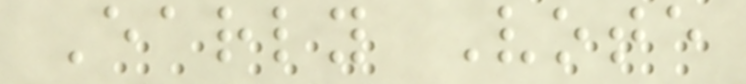Early Vote
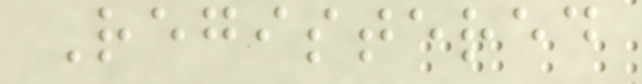Registered
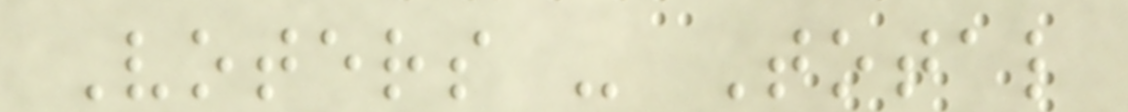Voters - Total
